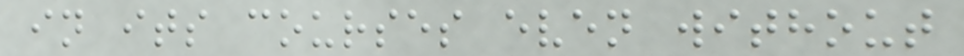in its courses even without
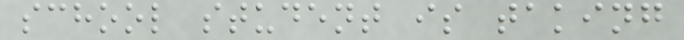school student is taking
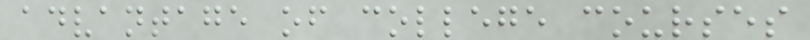advantage of college courses
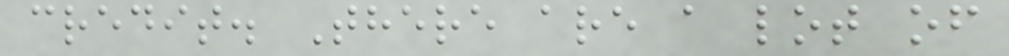credit. There are a lot of
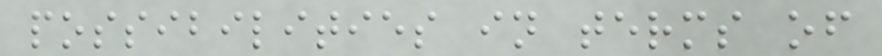possibilities in terms of
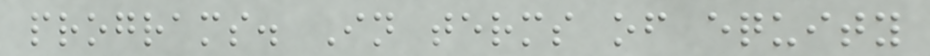programs. In terms of equity
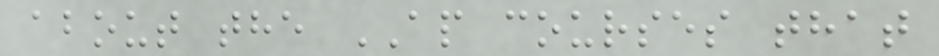about the AP courses that
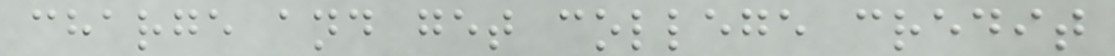charge and get college credit
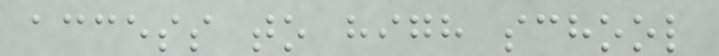access to high school
